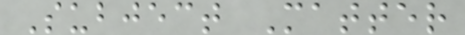Subject Matter
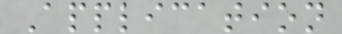Application
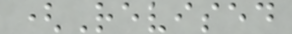(Revised
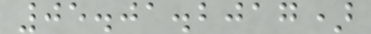05.01.2017)
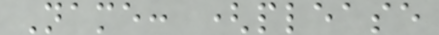Name: (please
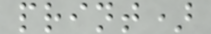print)
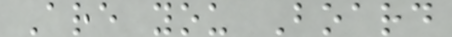Are you Board
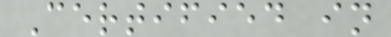Certified in
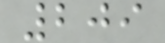209
